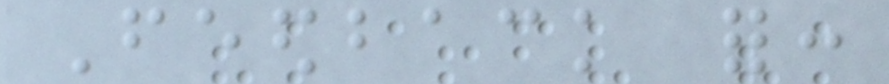Feedback for:
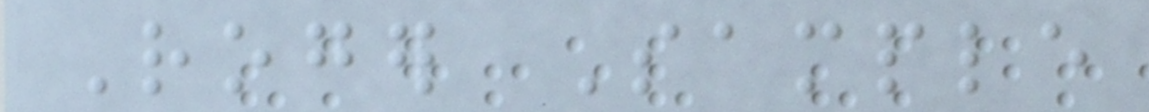Roger Sample
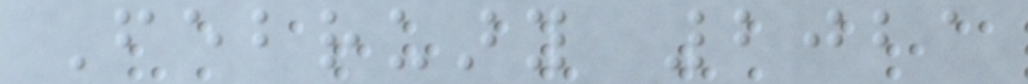February 2021
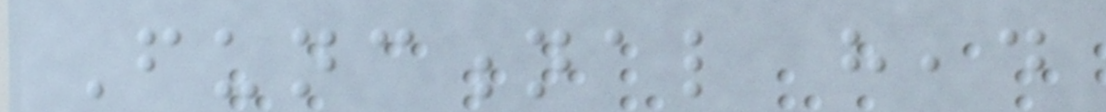Functional head
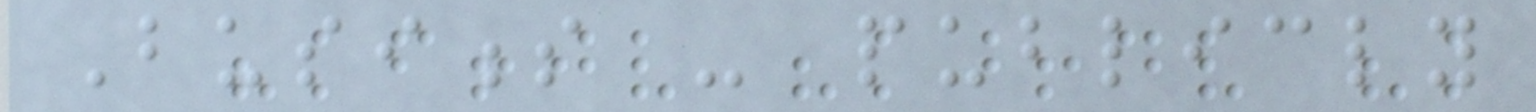Business - publicly
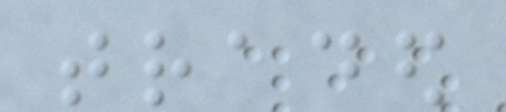traded
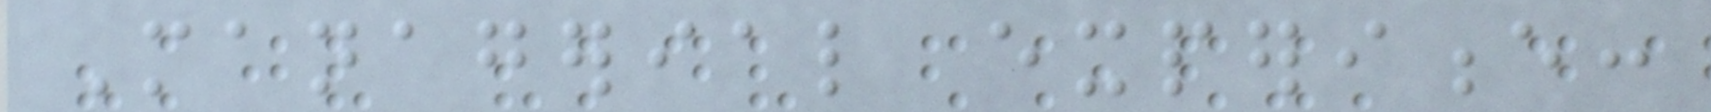Managerial experience:
